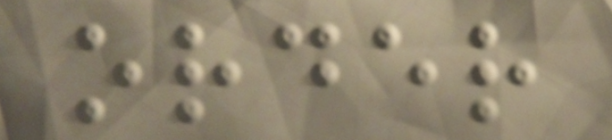order
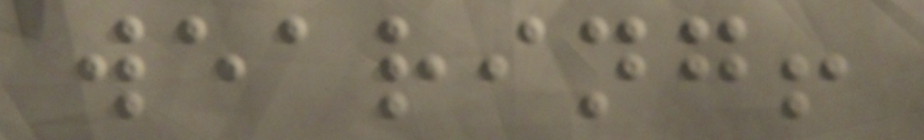wearing!
